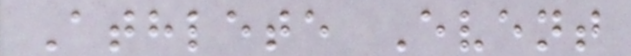Athlete Event
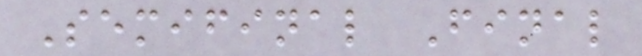Semifinal Final
